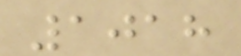1018
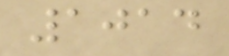1014
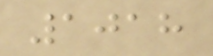1018
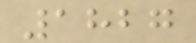1827
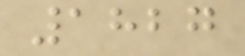1827
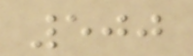500
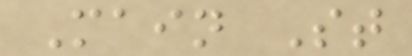Main St
